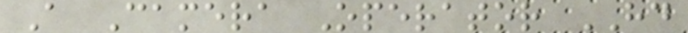A Camera Operator HD
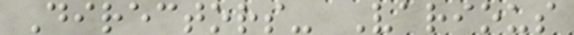Directors- Various
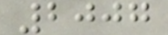2007
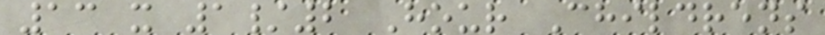13 x 1/2 Hour Childrens
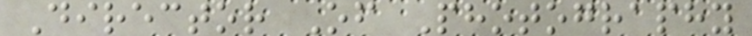Director Of Photography
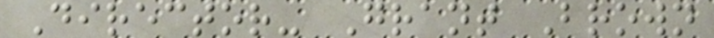Director- Grant Brown
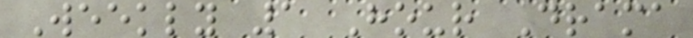Weekly 1 Hour Drama
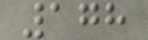178
